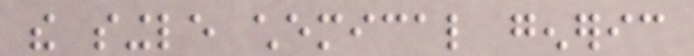the single chemical generic
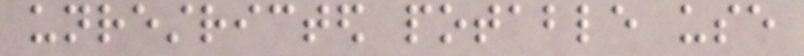unrestricted potable use
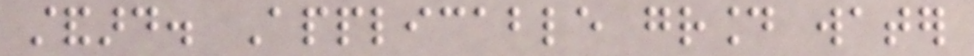standard. Applicable ground water
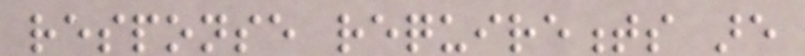response requirements are
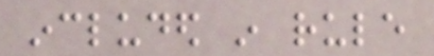included in rule
